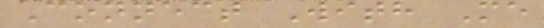Connect With Me
